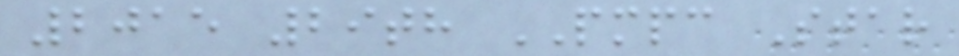2015 29th PMPC Star
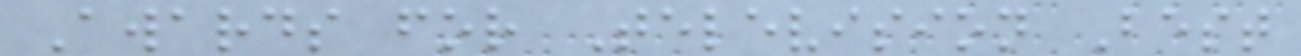Awards for Television Best
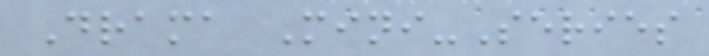Drama Mini-Series
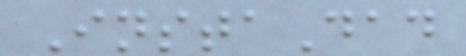InstaDad
